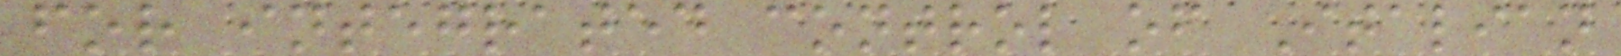for integrated control of Italian
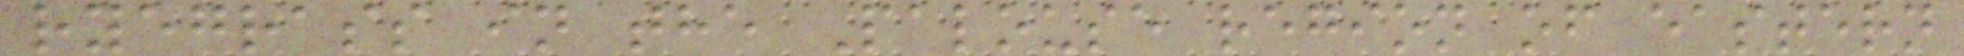ryegrass in the Palouse region of eastern
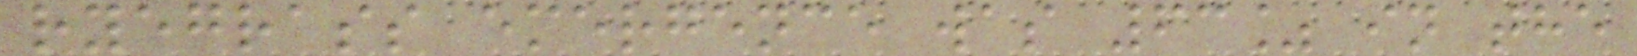ryegrass emergence was 63% in the
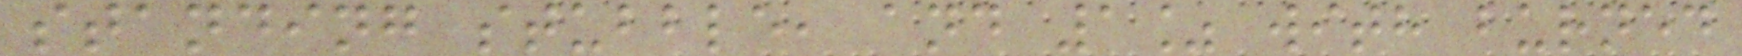standing stubble, and 1% with burned
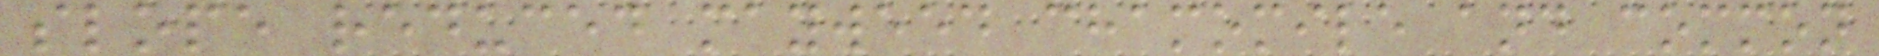slope reduced mayweed chamomile and common
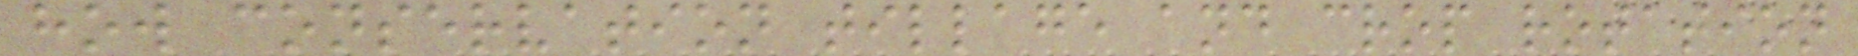how conservation tillage and crop rotation
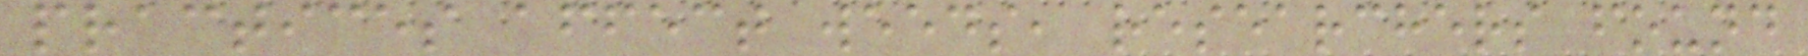practices affect weeds, researchers found
